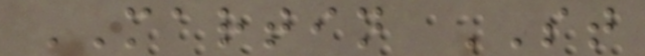MARTIN ST
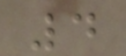4
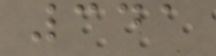341
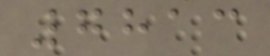7813
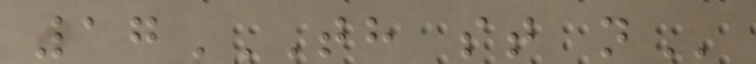17TH ST N
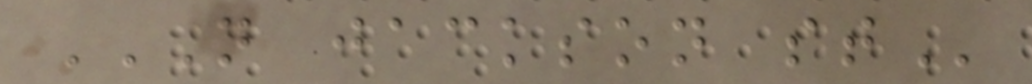N JACKSON ST
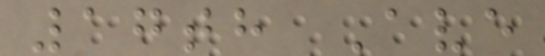17th Ave
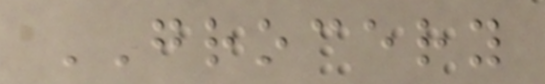GROCERY
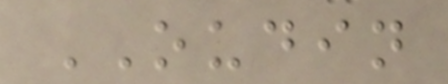OUDIN
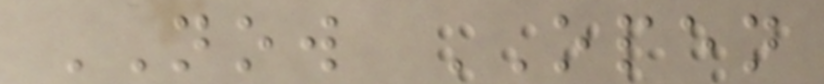NOW OPEN
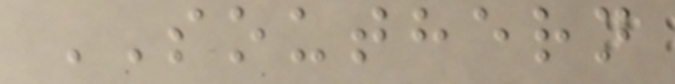SOUTHERN
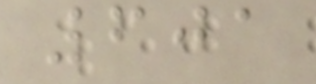601
